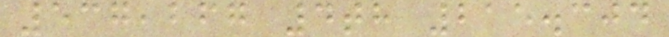537,267 4th 215.304
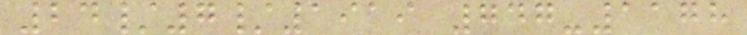24/7/1919 747-1178
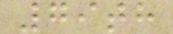79th
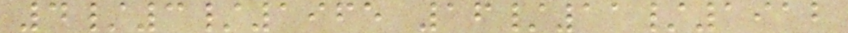4/3/1965 16/11/1912
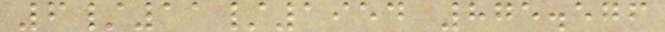6/11/1954 875.576
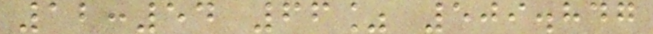12:54 66% 509.847
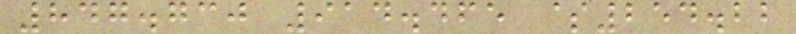847.730 914.465 $254.22
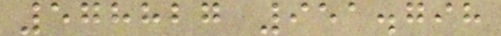578827 951.798
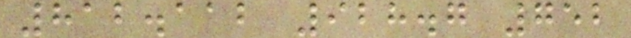812.112 928.7 752
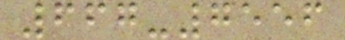667-7556
